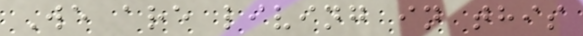We are living in this
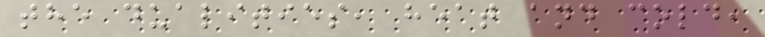the dualities, heat and cold,
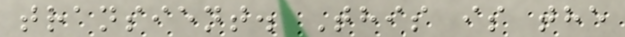transient. This is the
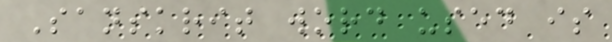Sanskrit word used is
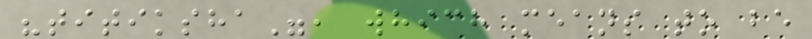"titiksha", which means to be
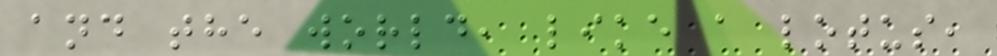and the world, like a lotus,
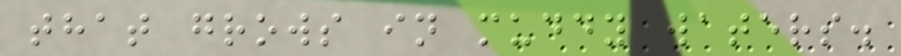that grows in muddy waters.
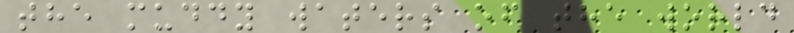the muddy waters of the world
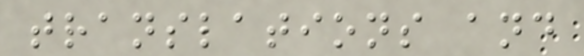translations and
